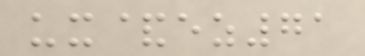ux&ez71
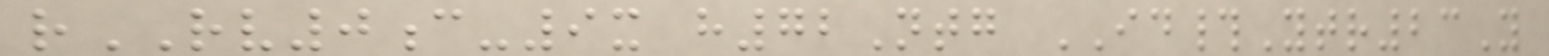rRV0c-9x h72Ntg ID#Ytr23Y
